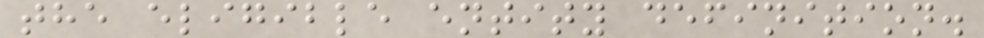the eligible entity definition.
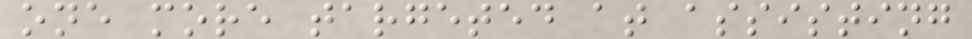one more targeted at assisting
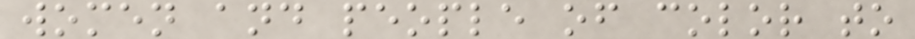women and people of color to
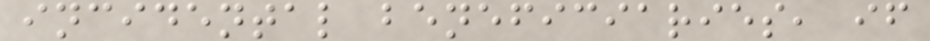incidental beneficiaries, if
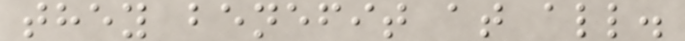they benefit at all.
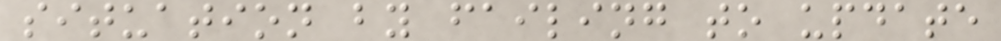situation by failing to update
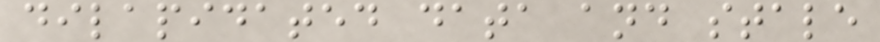dilapidated data and stale
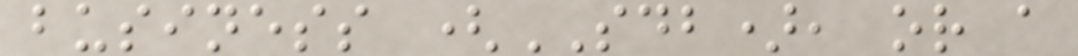business (SDB), or a
